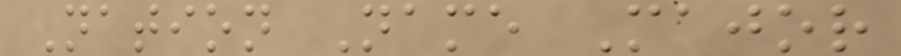Nation Name Major
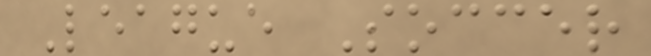League Soccer
